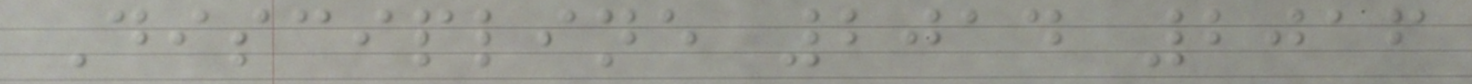Discipline 2014 2016
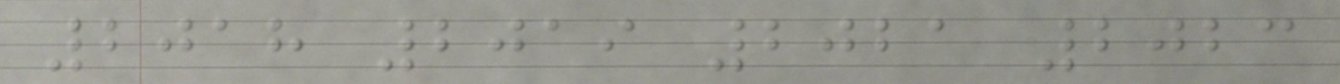2018 2019 2021 2023
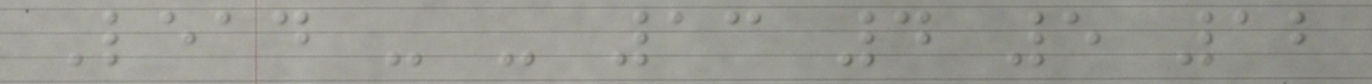Lead - - 13 4 5 12
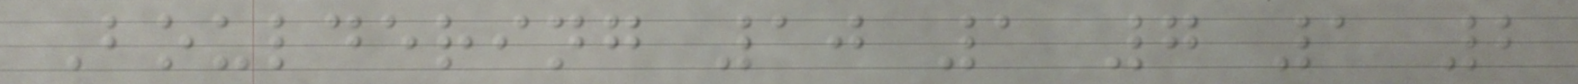Bouldering 10 1 7 1 2
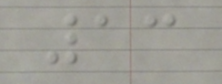13
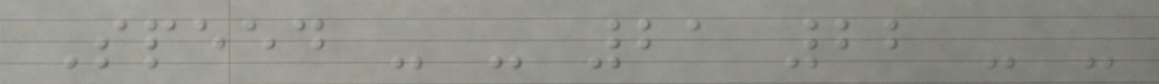Speed - - 21 22 - -
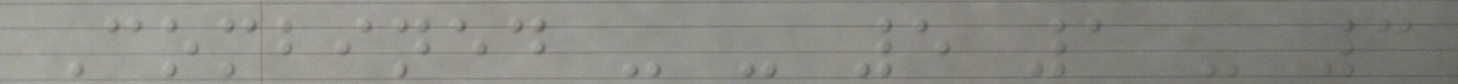Combined - - 5 1 - 3
